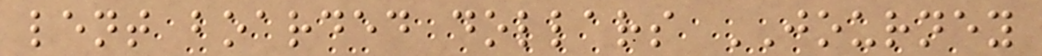lent boarded dollars JOURNEY
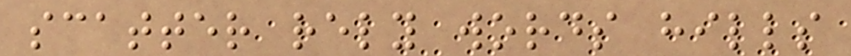scatter rely words hills
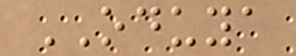ODUYA
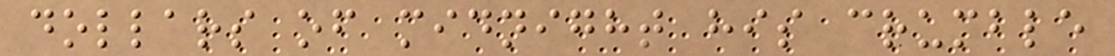dollars of midnight his crumble
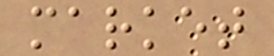market
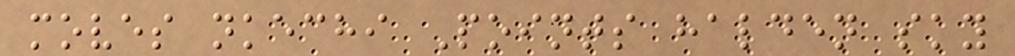moves nkechi Points halden sky
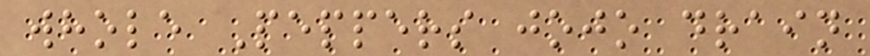whole Peppers jojo drain
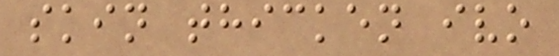skin thicken ivo
